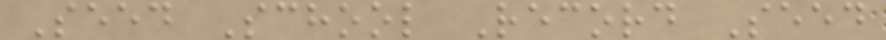Seed School Record Seed
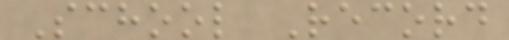School Record
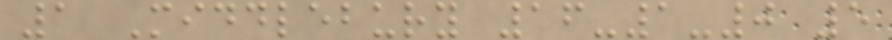1 Middlebury 16-1-0 5
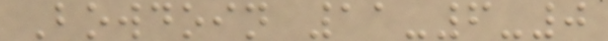Bowdoin 11-6-0
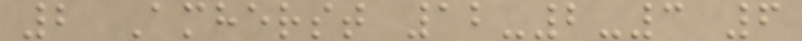2 Amherst 12-2-3 6
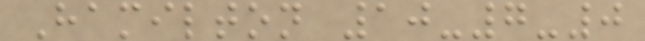Hamilton 10-7-0
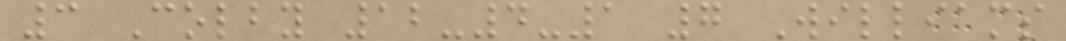3 Colby 12-4-1 7 Williams
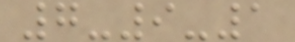7-9-1
